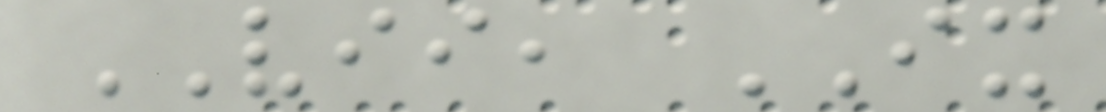VII, IX
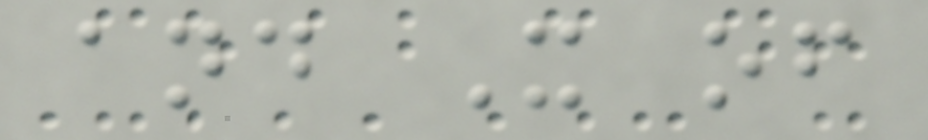and X of
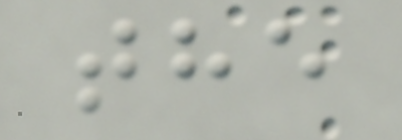the
